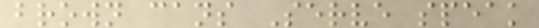brown cans Serve speak
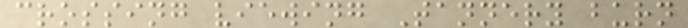crossing viewing Tannery burn
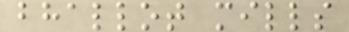bhallot mills
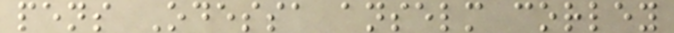pens Odessa anselm corley
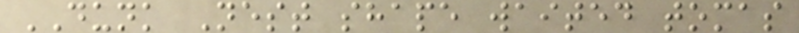DUNK Nest shape waited tomas
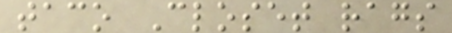taco Closet rags
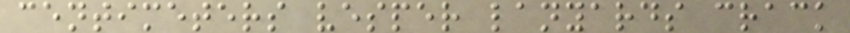centimeters vesper lanyards crack
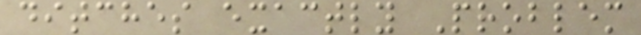ditches exactly Problem
